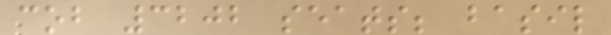cob 3202 seats; basil
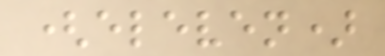(eleven)
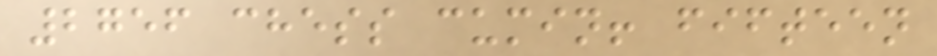2756 chess cumin! fifteen
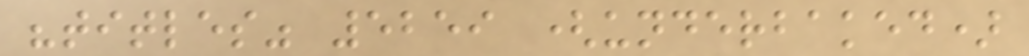"titles" 5259 (underbaked)
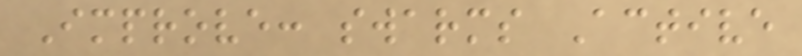Improve: swarms Active
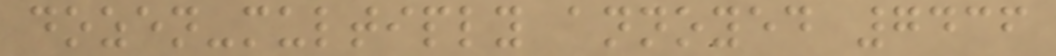dozen-multiply annoyed 7436
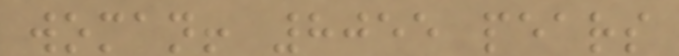woman! 8055 pears
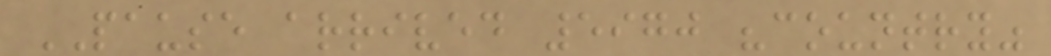PAUSE arrived 5970 "country"
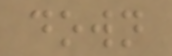down
